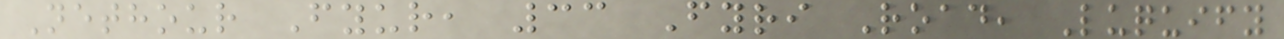Nethour Fyur, 33 Fyri Road, Luquify
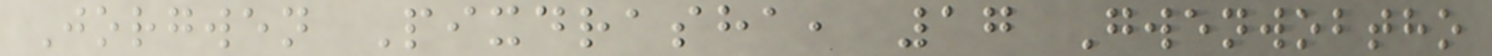Jorgwen Pixdrasha, 17 Gwenwobtho
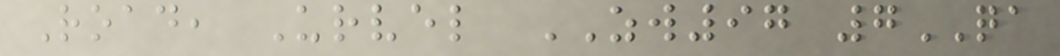Road, Urvel ZW97 7QA
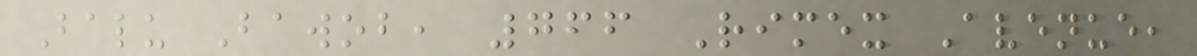Balu Bawob, 766 Rimex Avenue,
